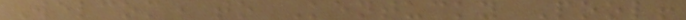Welcome to Kentucky Pool!
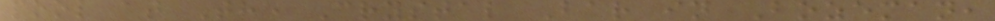pool at The Crystal Bar in Bozeman,
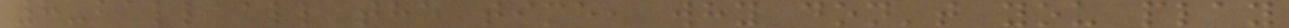8-ball all the time, why don't you play
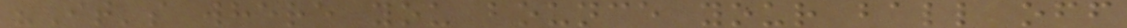"It's where you bounce your ball off
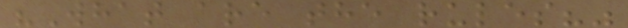"What are the rules?"
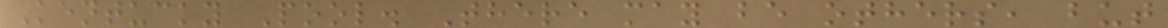Kentucky Pool. There may be others, but
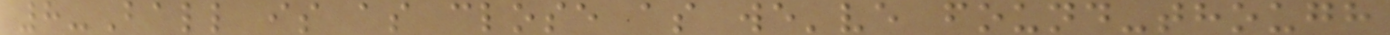8-Ball is as close as we've found-though
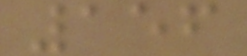156
